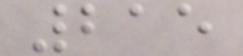215
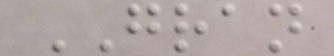GRAN
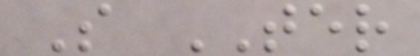S TER
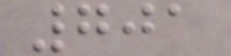701
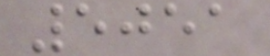5051
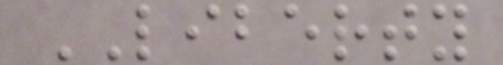LIBERTY
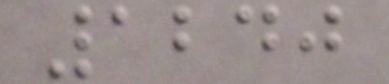1240
